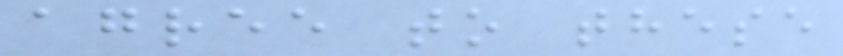agree to these
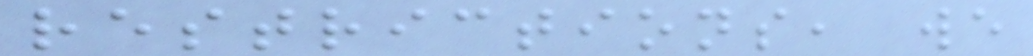restrictions, we
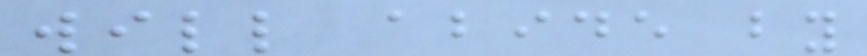will abide by
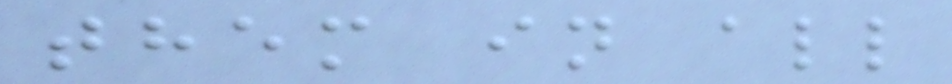them in all
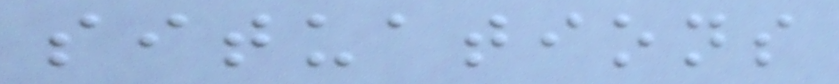situations
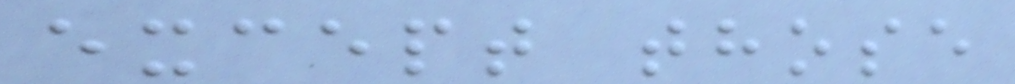except those
